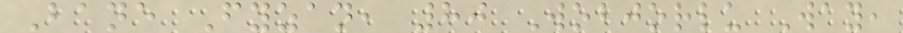Bane Fyzan, 80 Wobjorlu Way,
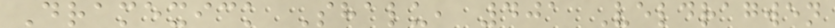Dramexick Shalu, 401 Veldragwen
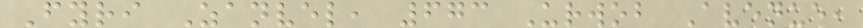Fyri Zanvel, 673 Urwob Avenue,
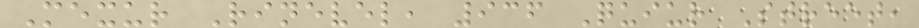Mexur Rinevel, 936 Quiur Street,
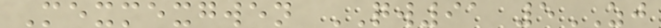Mexmexgwen QW91 5ZJ
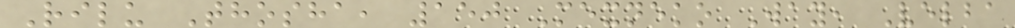Rilu Thosha, 150 Mexneko Way, Velba
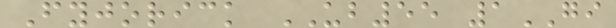Fyjorick UB55 1GI
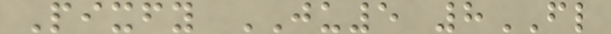Pixfy JU5 8FL
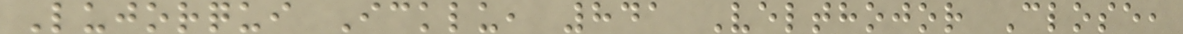Lujorqui Icklu, 841 Velthojor Close,
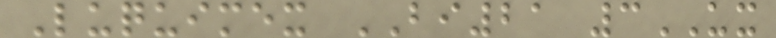Luquimex BI21 3UX
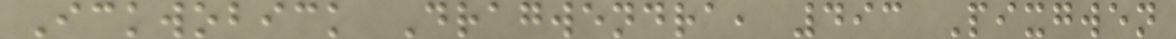Ickwobick Dragwendra, 493 Pixgwen
